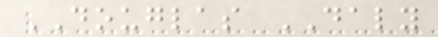DOUGLAS DALY
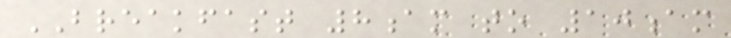BREAKFAST 8am to 10am
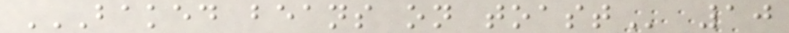BAKED BEANS ON TOAST 10
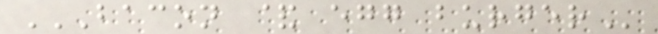BACON & EGG BURGER
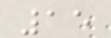15
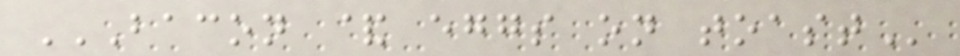BACON & EGGS ON TOAST
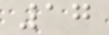17
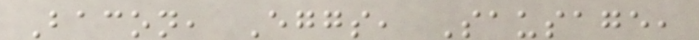Bacon, Eggs, Sausage,
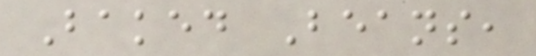Baked Beans,
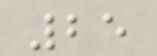25
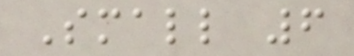Small 6
